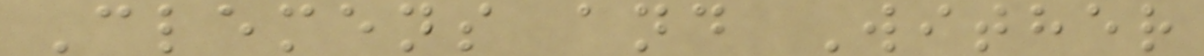Clemens and Wither
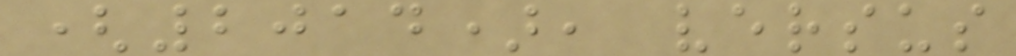(2014), versus
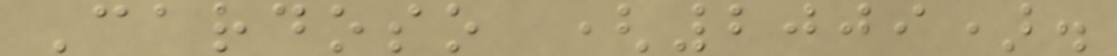Cardoso (2009).
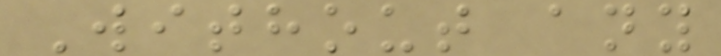Without any
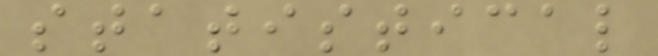statistical
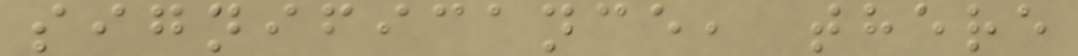significance, there
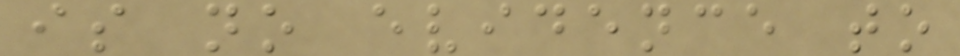is no evidence to
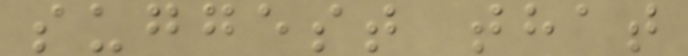suggest that
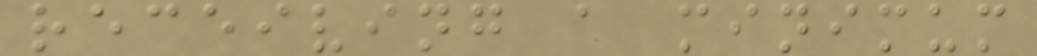receiving a minimum
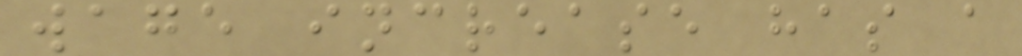wage increase has a
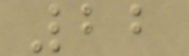22
